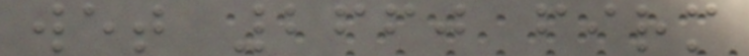wet 2660 firm
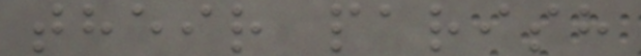their parish
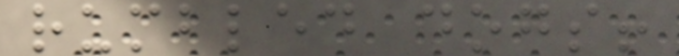rumbled dogs!
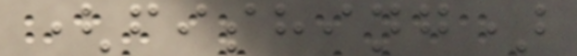(fishing)
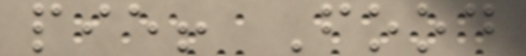pie! Food
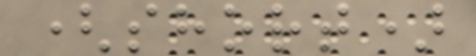(short)
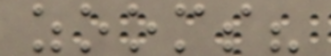zooms?
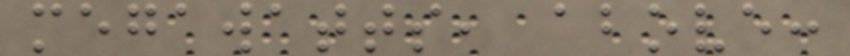megawatts, above:
